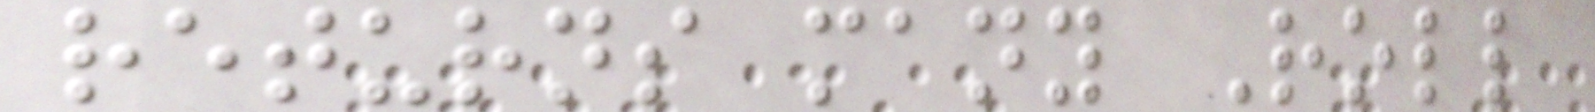returns many Roll
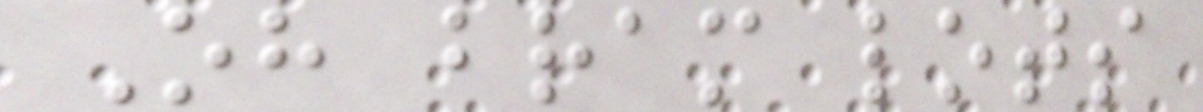Oh bram lots
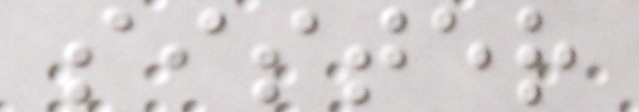sister
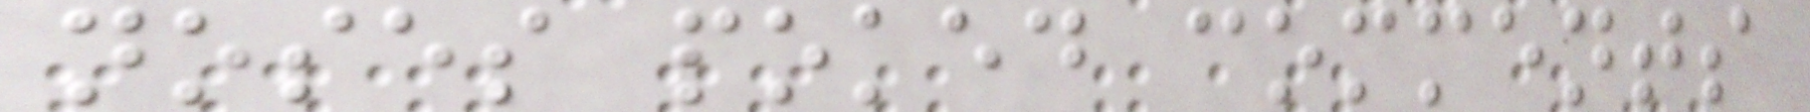noses poked comments
